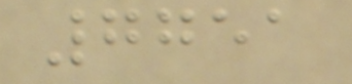7751
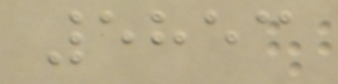5853
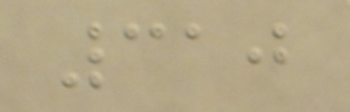310
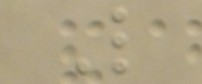L
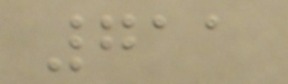711
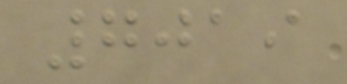7019
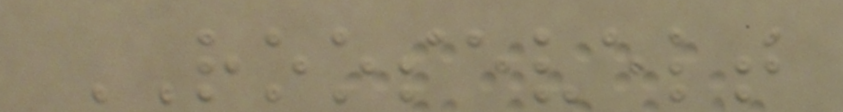ROOSEVELT
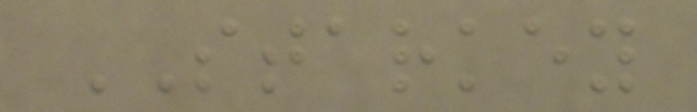STARKEY
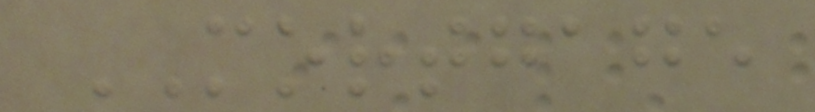MORTGAGE
